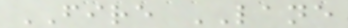FIRE LANE
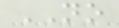NO
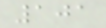101
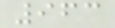963
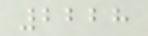2228
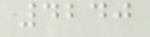4240
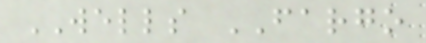WELLS FARGO
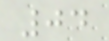04
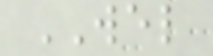WEL
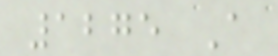1275 A
